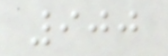900
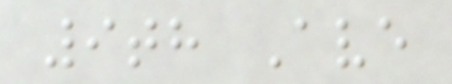9th Ave
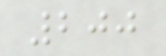200
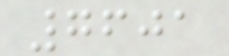7601
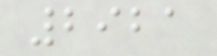2921
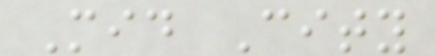Mid City
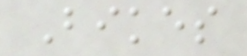Bikes
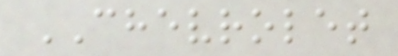CHEVROLET
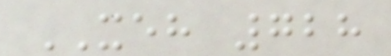XEH 728
